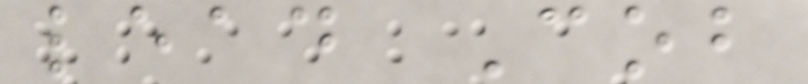lead Cob
